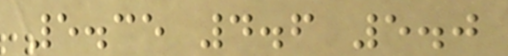5.35 4.6 5.0
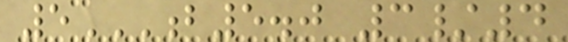5B5.0 3/4
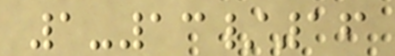1-13/16
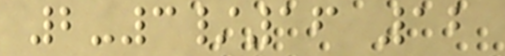2-3/16 12
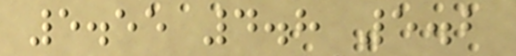5.55 4.8 5.2
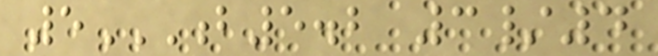5B5.2 3/4
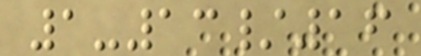1-13/16
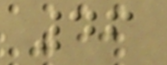46
